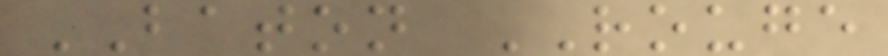BATON ROUGE
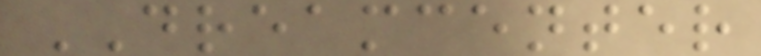DREAMCENTER
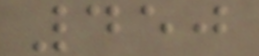450
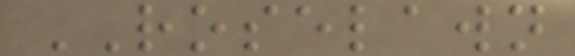ROSELAWN
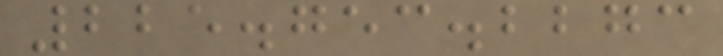225.753.2273
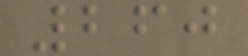260
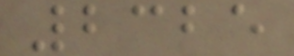2325
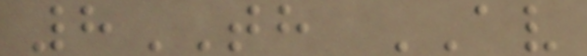8TH AV
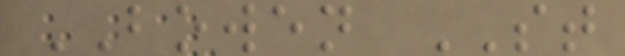BOWEN ST
